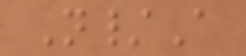N/A
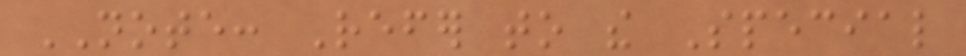NOTE: Refer to the Special
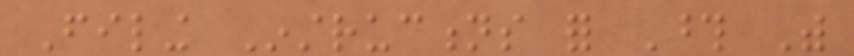Filing Instructions for Those With
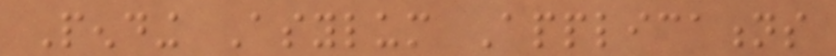Pending Asylum Applications
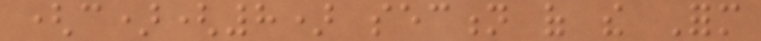(c)(8) section of the Form
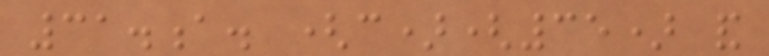31.a. (c)(35) and
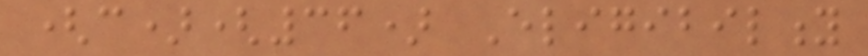(c)(36) Eligibility
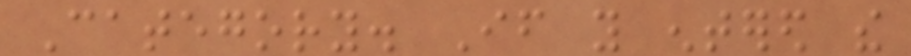Category. If you entered the
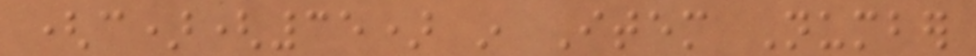(c)(35) in Item Number
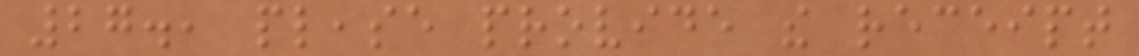27., please provide the receipt
